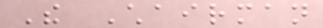The Chairman
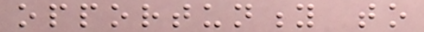opportunity to
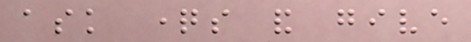ask questions and give
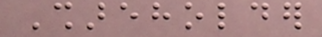Shareholder
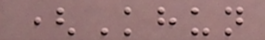(Khun
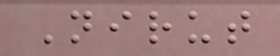Nirut
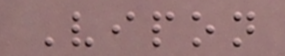Vipon
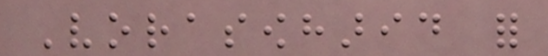Vorasowharid for
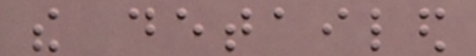the detailed
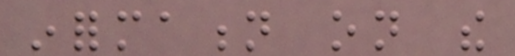information on the
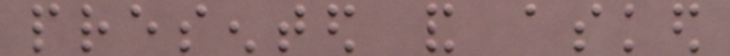presented and asked
